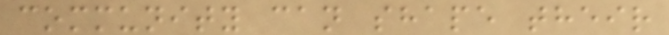community can shape their
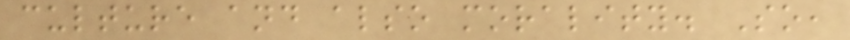culture and also morality. So,
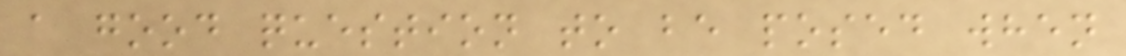a good question to be posed when
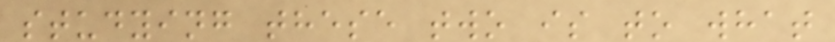studying these two is to what
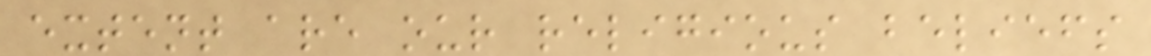extent are our religious beliefs
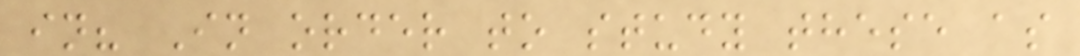in? In order to study these as
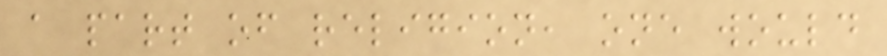a part of religion, one would
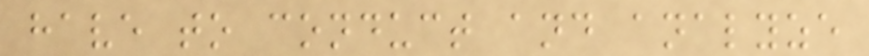have to conduct and analyze
